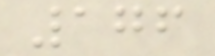176
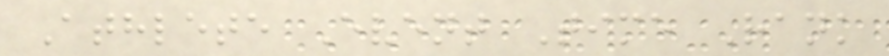Athlete Event Time Rank
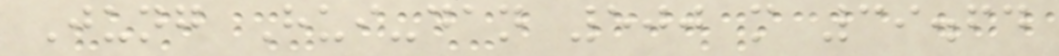Jung Hui-dan 500 m 39.64
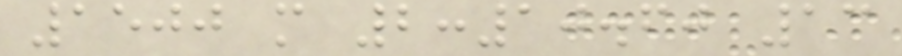1500 m 2:10.60 13
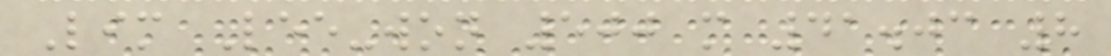Lim Lee-won 500 m 41.03 8
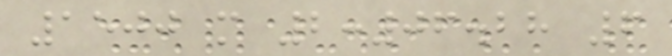1500 m 2:06.28 6
